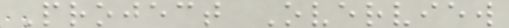Project Overview
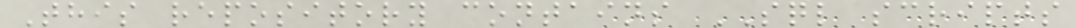This repository contains SQL scripts
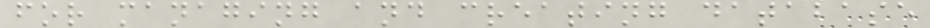for managing and creating database
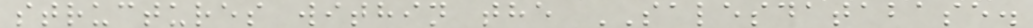structures within the SALESDATABASE.
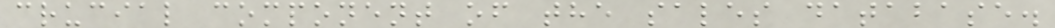crucial component of the sales database.
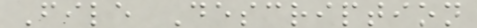File Description
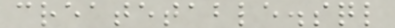createtable.sql
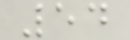54
